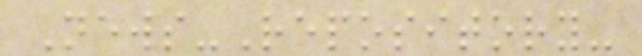News-Repository-
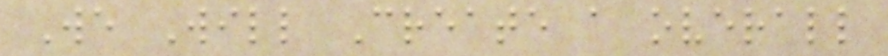We Will Create a overall
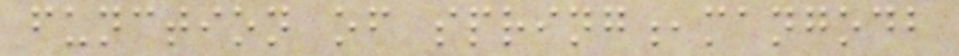function of spring,mangodb
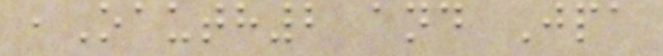,Oauth2 and Jpa
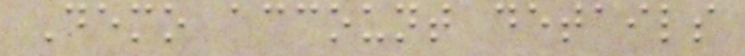Demo account details
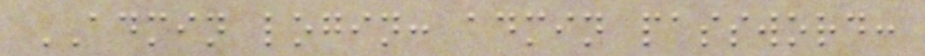ADMIN login: admin password:
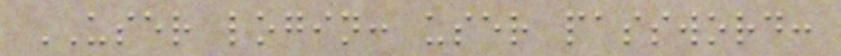USER login: user password:
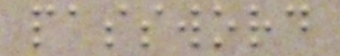password
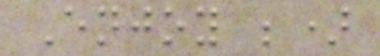Enjoy ;)
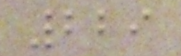229
